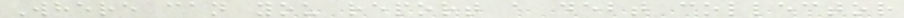Where can you report a debt collector
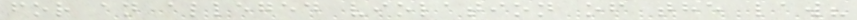for an alleged violation of the law?
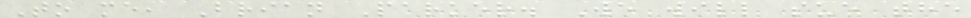To me, Brian Parker. We will sue the
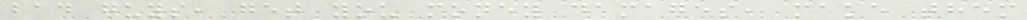bad guys, get you money damages, make them
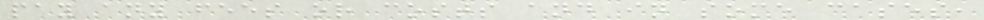pay any fees or costs and in some cases,
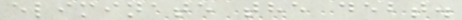eliminate the debt.
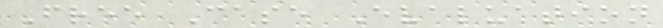Free Case Evaluation
